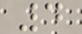4
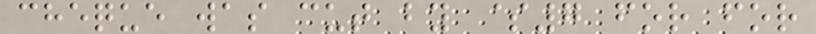cheque was cut by $7 for for
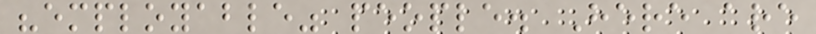"employable" people. Here are
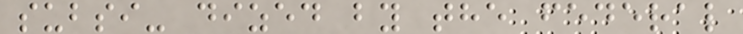subsi- dized by the federal
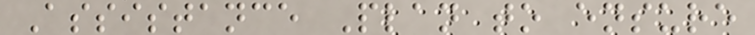Assistance Plan to ensure
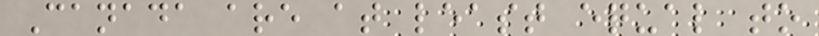Canada are at least equal to
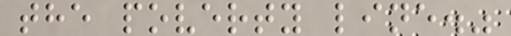the poverty line."
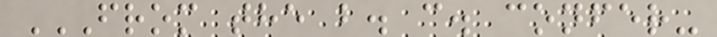FROM THE B. C. CONFER-
